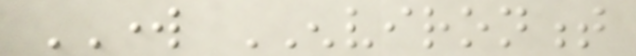WORK ENVIRONMENT
